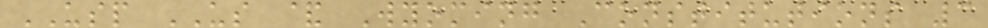USP US & Wyoming Constitutions 3
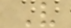V
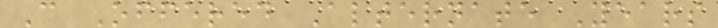C Offered Alternate Years
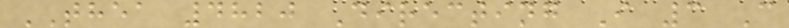THEA 4820 Directing I 3 C
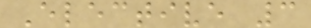Elective 3
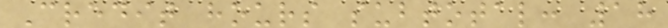Credit hours subtotal: 18
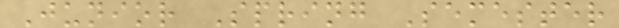Junior Spring Semester
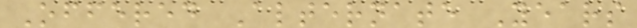Offered Alternate Years
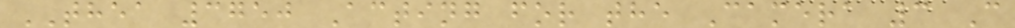THEA 3750 Acting for the Camera 3 C
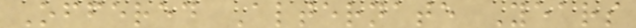Offered Alternate Years
